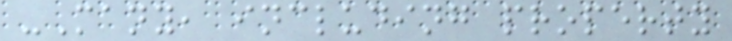-Many, including property
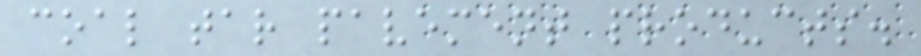coal tar pavement products.
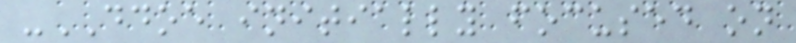-DDOE initially focused on
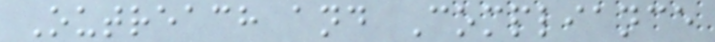Outreach and Compliance
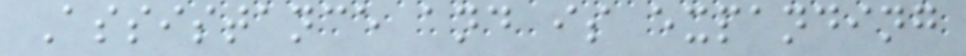Assistance and is expanding
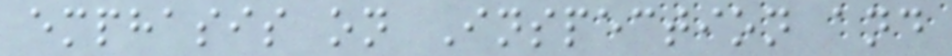emphasis on Inspection and
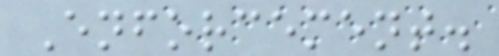Enforcement.
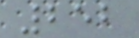252
